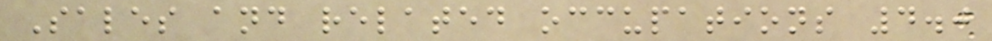Sales and related occupations 4.0
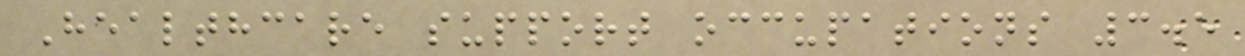Healthcare support occupations 3.5
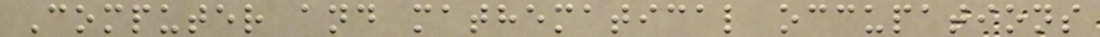Computer and mathematical occupations
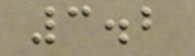3.2
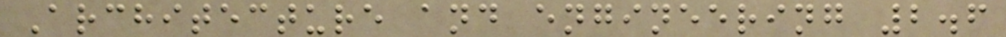Architecture and engineering 2.6
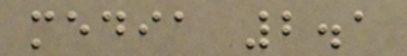media 2.1
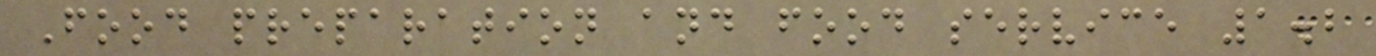Food preparation and food service 1.2
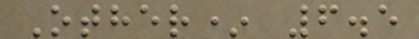Other* 6.5
